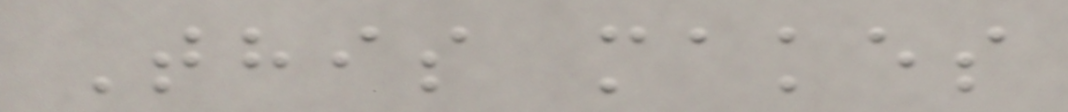This makes
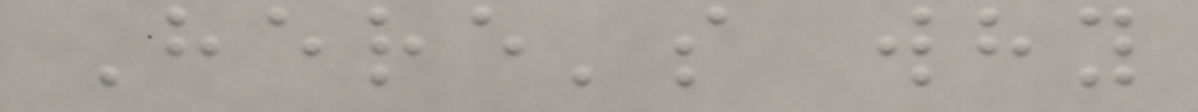Here's why
